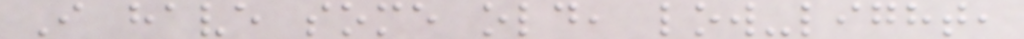I have some old, low-light,
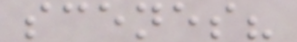scenes?
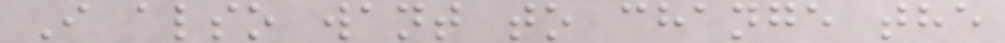I also want to change the
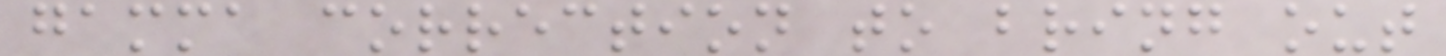gamma correction to bring out
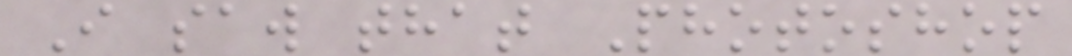I saw that Photoshop
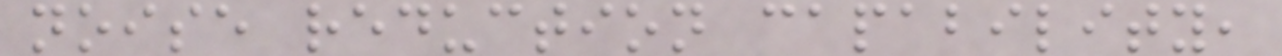noise reduction capability,
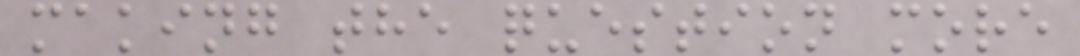making the question more
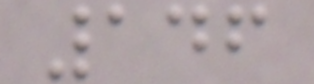146
